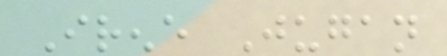Irene Jugan
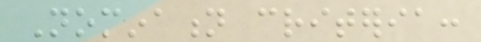Nomination criteria:
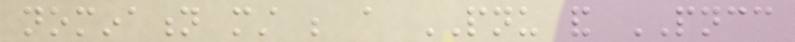nomination must be a PNU and PNCC
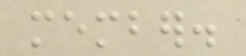member.
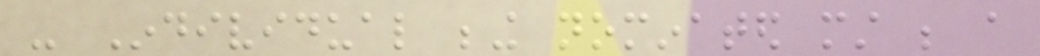- Individual being nominated must be a
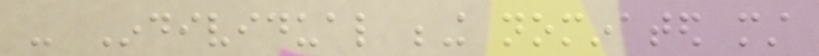- Individual being nominated must
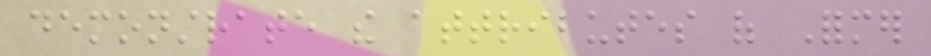demonstrate the attributes of Former
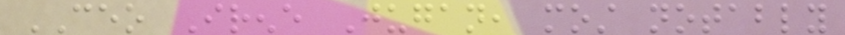CEO Irene Jugan, most notably
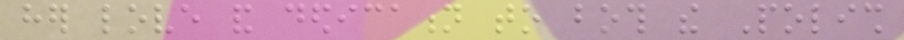her love and dedication to both the Polish
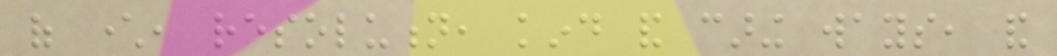of character, resolution, kind and caring ways, and
